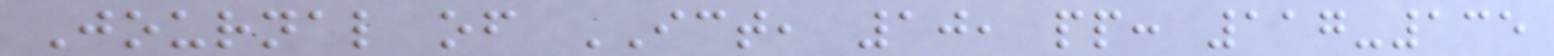Journal of ICT, 10, pp: 117-135
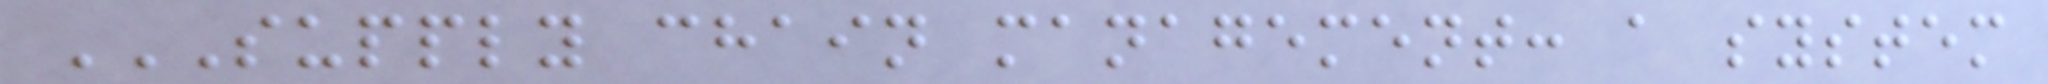SUPPLY CHAIN MANAGEMENT: A SYSTEM
